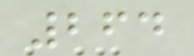264
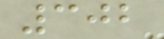302
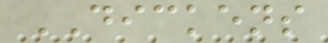DICKENS
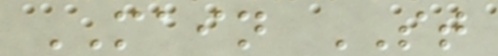MAIN ST
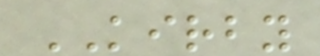KIRBY
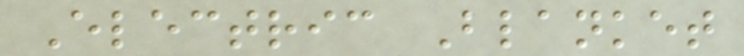Electric Blanket
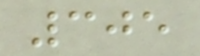305
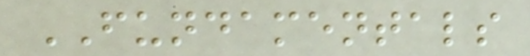FUNDAMENTALS
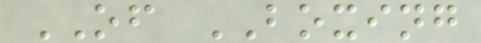OF BOXING
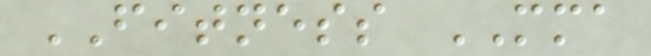FITNESS MMA
